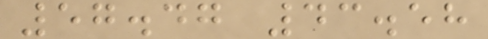57.47 43.58
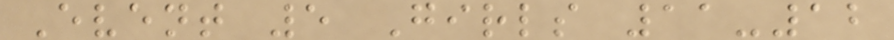Event 5 Girls 11-12
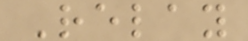Relay
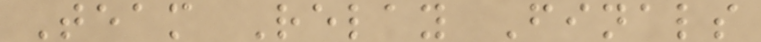Team Relay Finals
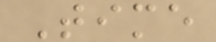Time
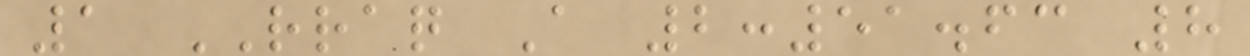1 RRAQ A 2:51.63 8
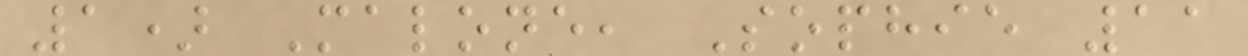1) Malone, Sophie 11
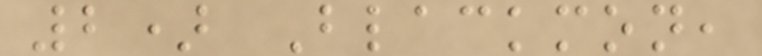2) Blackmon,
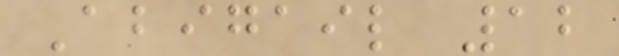Abigail 12
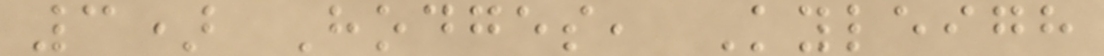3) Hodges, Kyleigh
